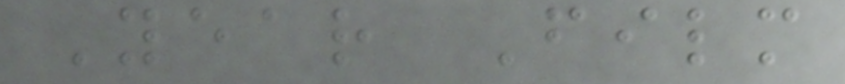Year Film
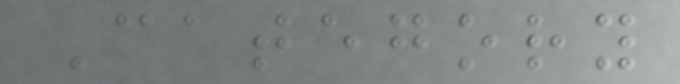Category
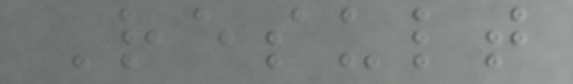Result
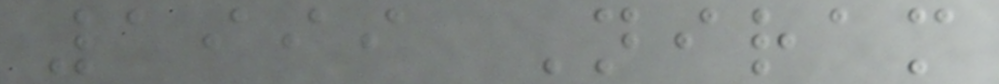1999 Niram
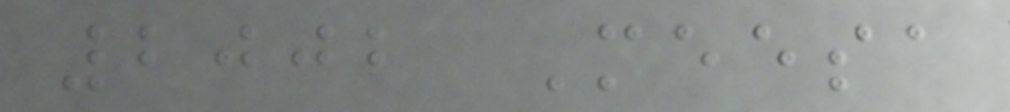2002 Meesa
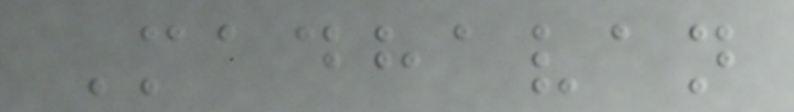Madhavan
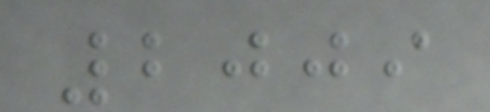2009
